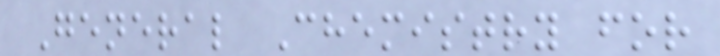General Chemistry for
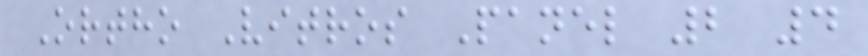Ortho Vitros Panel 2 4
